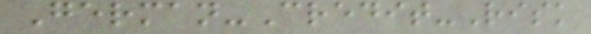German-Credit-Risk
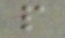p
